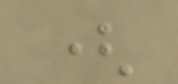(
